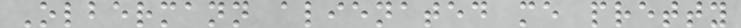Olbermann alienated me pretty
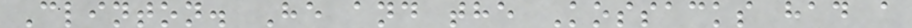Clinton. He and the Kossacks had a
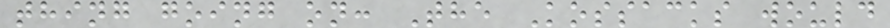thing going on: The Kossacks would
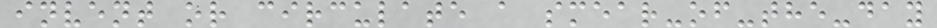invent or circulate a smear-of-the-day
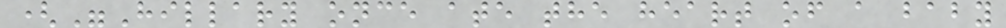("Hillary once ate the heart of a baby
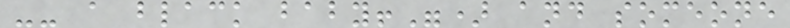-- a black baby!") and someone
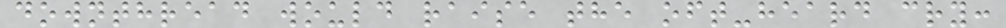downthread would raise the oft-heard cry:
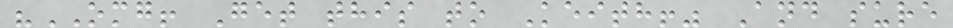"OMG! Get this to Keith!" And sure
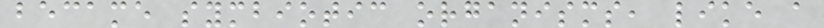became symbiotic organisms, like a
